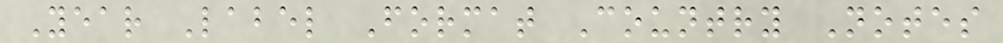Year Label Format Country Notes
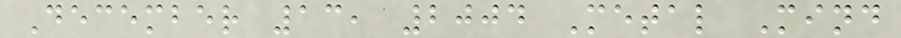December 13, 2004 Metal Mind
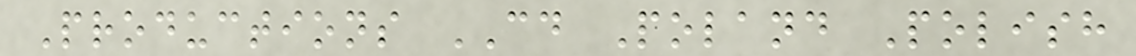Productions CD Poland Polish
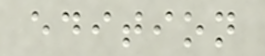edition
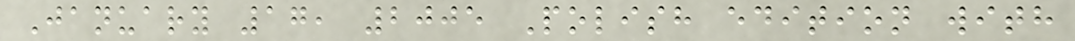January 17, 2005 Polish edition with
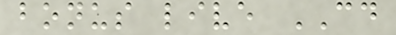bonus live CD
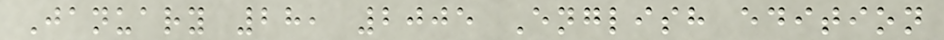January 28, 2005 English edition
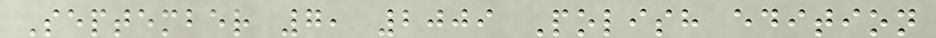September 7, 2009 Polish edition
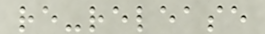re-release
